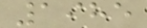1985
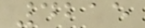4215
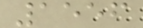1556
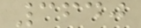3640
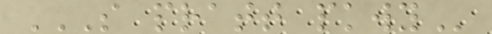S PRATT PKWY
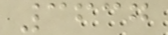3637
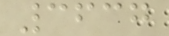3637
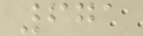671
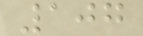107
